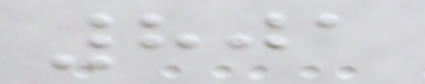801
